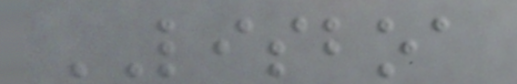LISBOA
